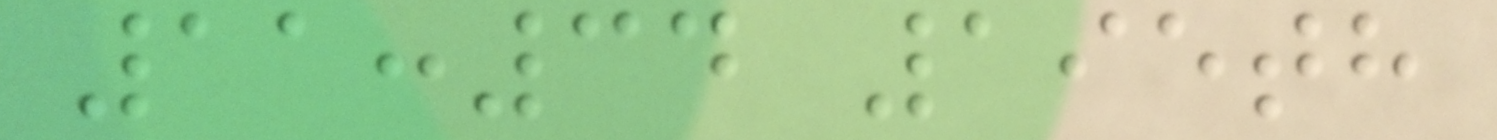11:34 195th
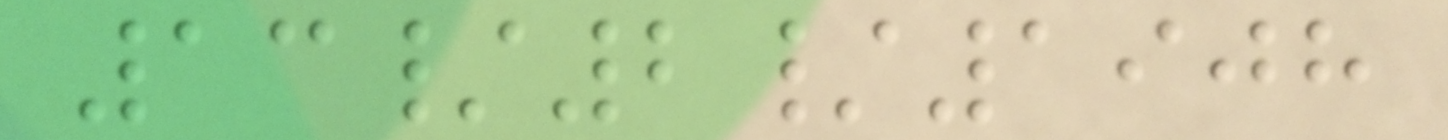13/2/1908
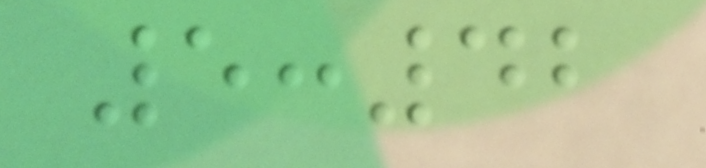5:42
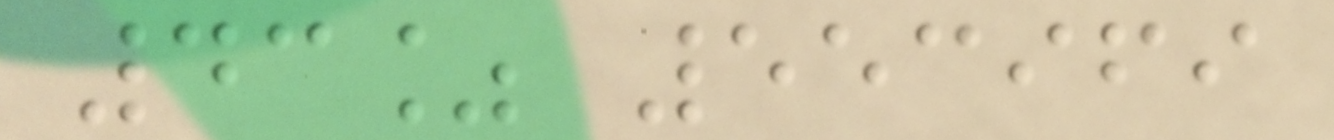43% 553969
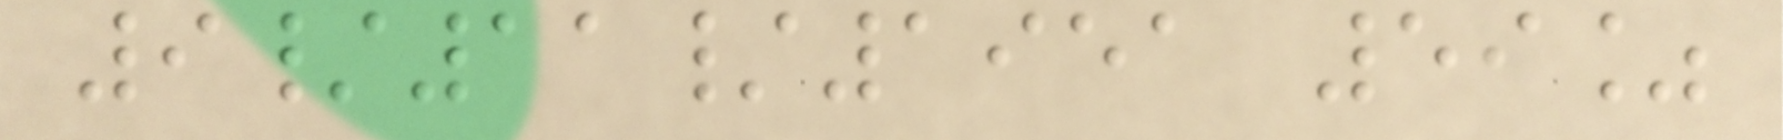9/11/1951 59%
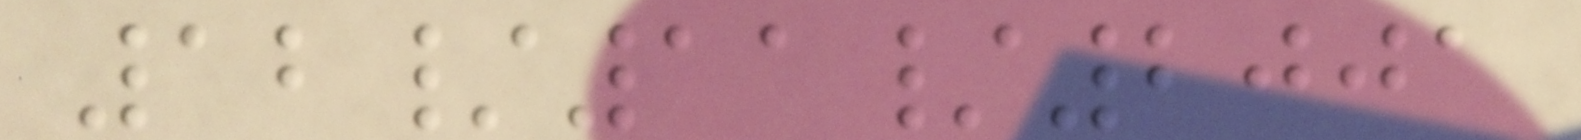12/11/2001
